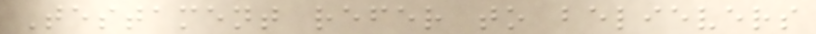Testament refer to believers
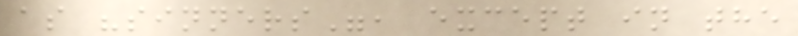as "sinners", except in the
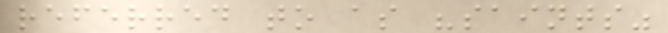referred to as "saints"
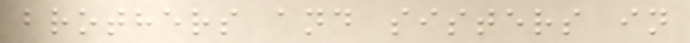brothers and sisters in
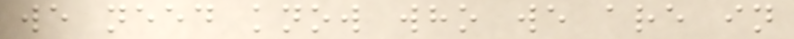we need know who we are in
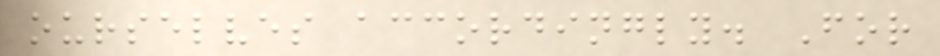ourselves accordingly. For
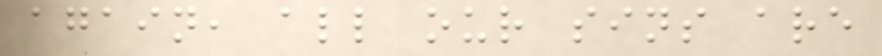again, all our sins are
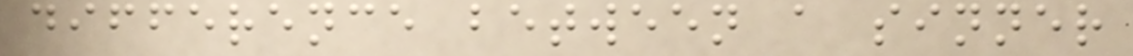difference between a sinner
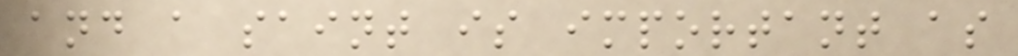and a saint is important as
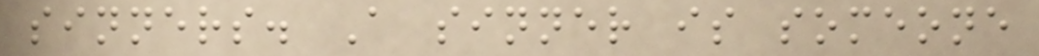sinners. A sinner is someone
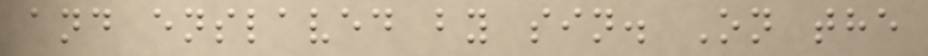and enslaved by sin. On the
